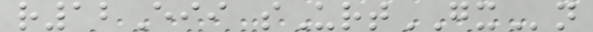r12Eii sUrtGXn
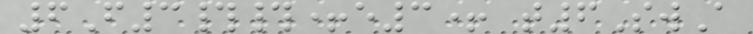6F3##+e3+ t6SwA
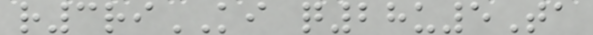r3riKI q28u5Ta
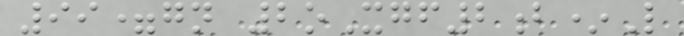99=gn 2oXgf2b*L
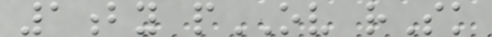1by pOV rSk
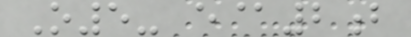O5- e@2b
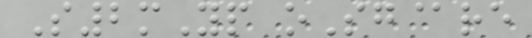S2mYp oSg@re
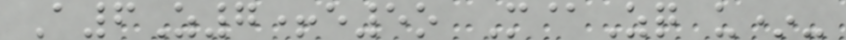A6Z7+e5o M@Zq u*-
